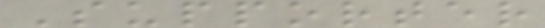Supporter
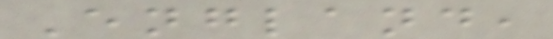England,
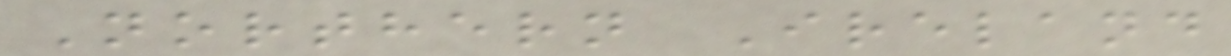Northern Ireland
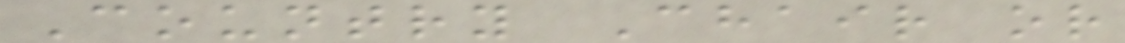Country Chair or
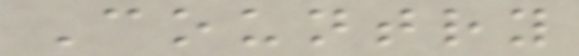Country
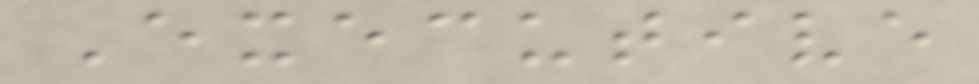Executive
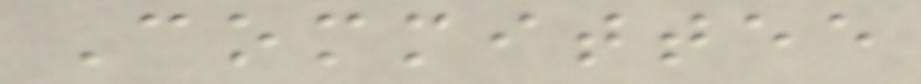Committee
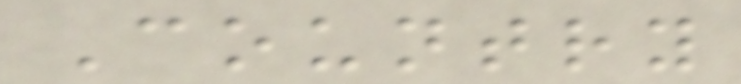Country
